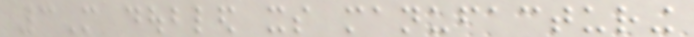3M doubled its manufacturing
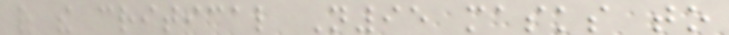of the critical N95 masks to
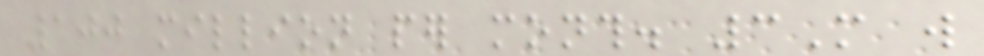100 million per month. 3M will
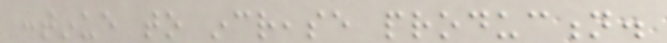continue to increase production.
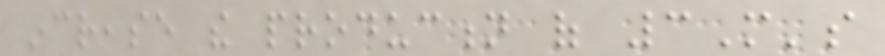increase the production of 3M's
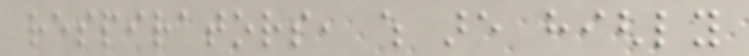respirators, which are highly
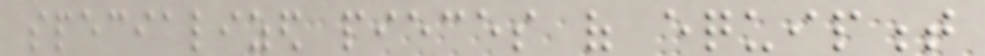specialized pieces of equipment
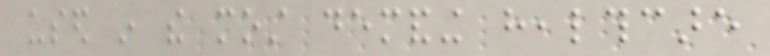used in the most demanding healthcare
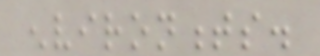environments.
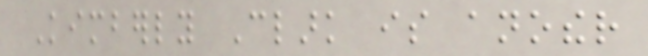Kimberly Clark is another
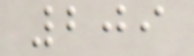209
